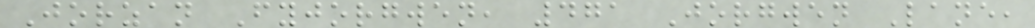Jorzan Fyjorgwen, 471 Jorgwen Lane,
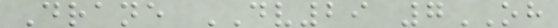Drane DV29 7OH
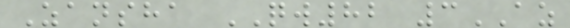Zansha QW82 3AZ
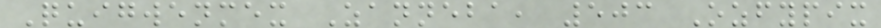Quigwenmex Zanneba, 503 Ozfypix
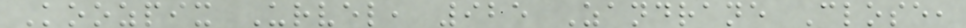Koozpix Urvel, 925 Zandrane Close,
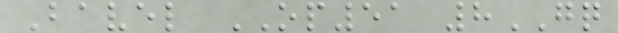Bavel OP51 8GQ
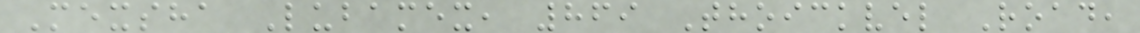Mexsha Lubamex, 869 Thoickvel Road,
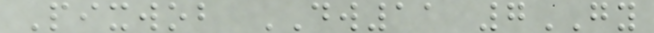Pixwob DW11 7GY
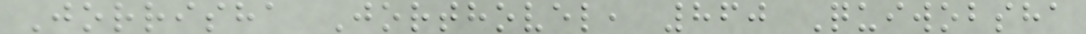Jorrisha Jorthovel, 860 Quiwobsha
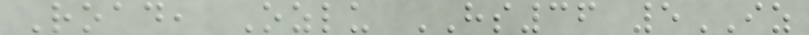Road, Ozlu HS36 5IZ
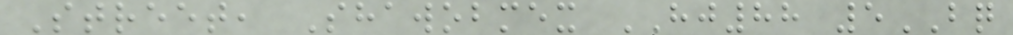Street, Shawobmex HJ88 5BQ
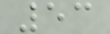53
